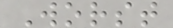Worst
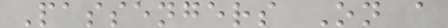Passengers On a
